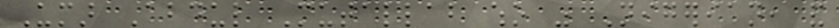Umar Abdul Mutallab who was Nigerian, and
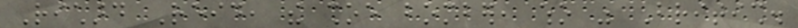Richard Reid, the shoe bomber, who was British.
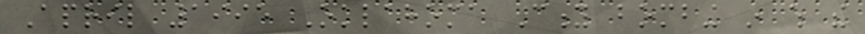April 1995 Oklahoma City bombing in which the
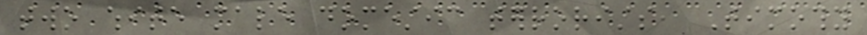two white male domestic terrorists, Timothy
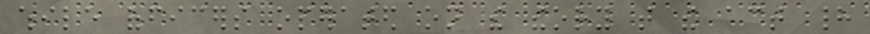while officers operated on the theory that the act had
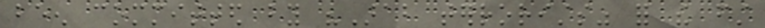been committed by "Arab terrorists" for the first
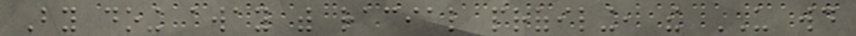By doing away with racial profiling, the US would
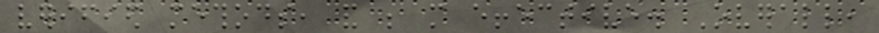verified methods, and be more effective. Overall,
